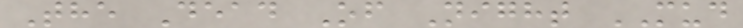The Dead Of Night MUD
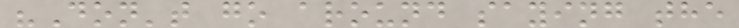"Don't go around saying the
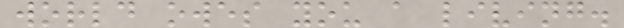world owes you a living.
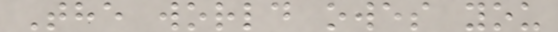The world owes you
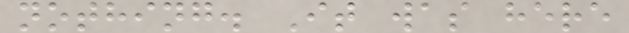nothing. It was here
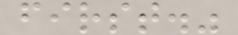first."
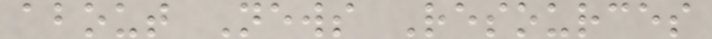about News Resources
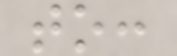to:
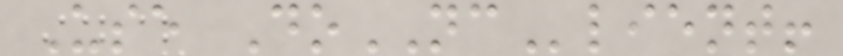Use DoNClient!
